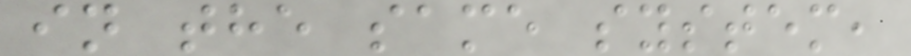in the same system,
